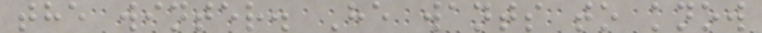the winter. He wants to know
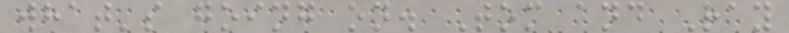what's going on. Tom and Ray
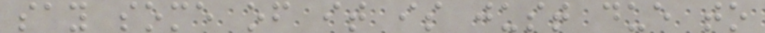say some of it is just due to
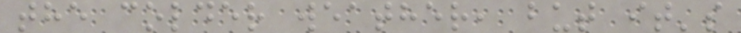the colder weather, but it's
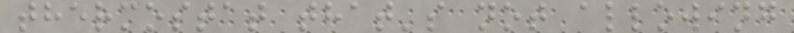thermostat that's not allowing
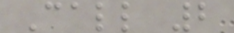Call 2
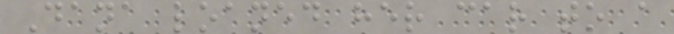Dana loaned her car to a
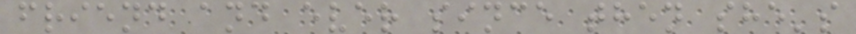friend and ever since then she's
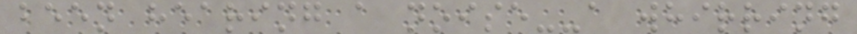been hearing a noise--a whirring
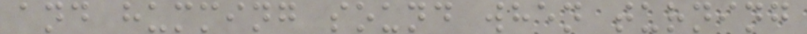and humming sound when turning
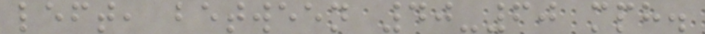left, between 40-60 mph.
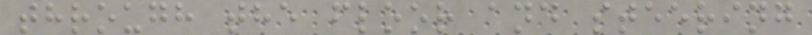through the floor and steering
